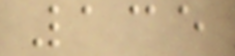135
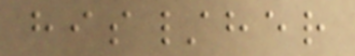his/her
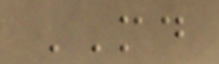MD
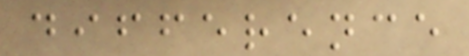difference
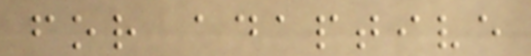for adaptive
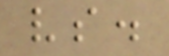vs.
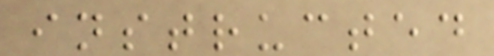instructed
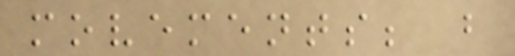movements; b
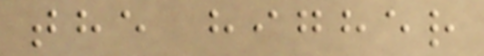the higher
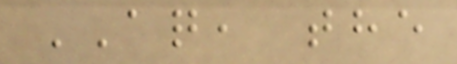AQ, the
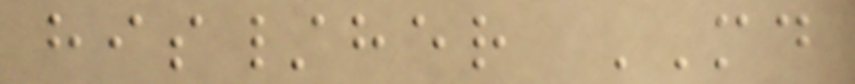his/her MD
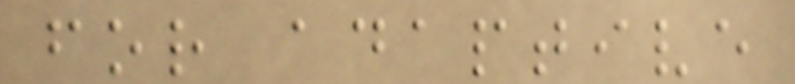for adaptive
